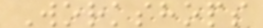Workshops
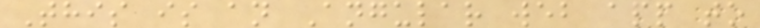This is an Angular web app to
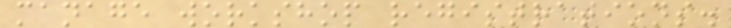manage workshop registrations.
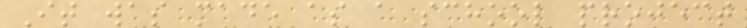It was made as a school project
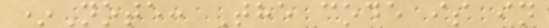*Note: The code is in
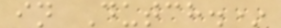in Dutch.*
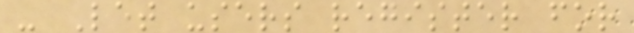- Let users register for
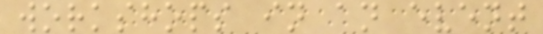workshops in an event
